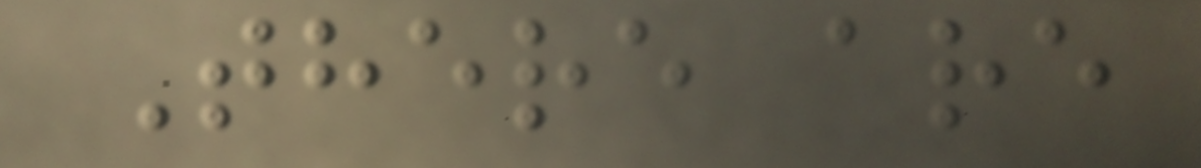There are
